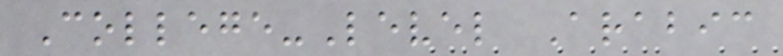College-Level Arabic
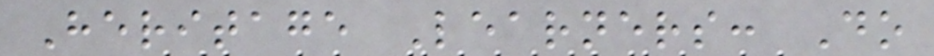Heritage Learners: Do
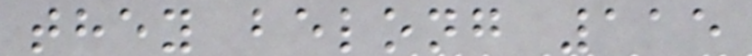they belong 115
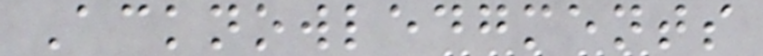Acknowledgments
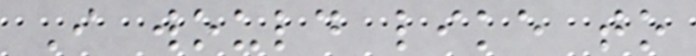I would like to
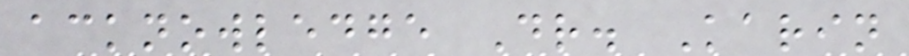acknowledge Dr. Karin
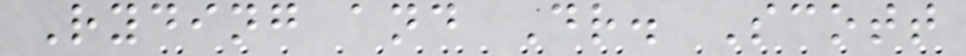Ryding and Dr. Scott
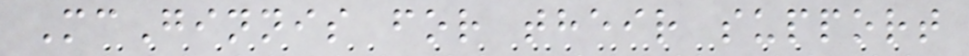McGinnis for their support
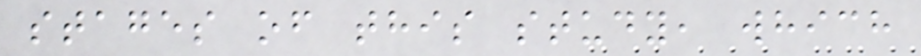stages of this study, which
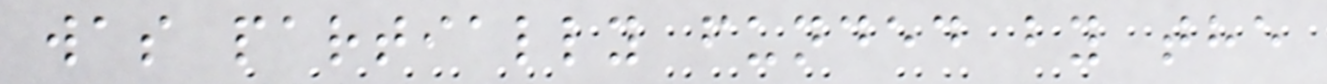was partially funded by the
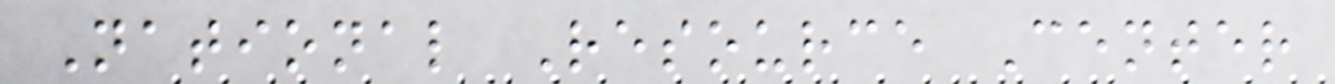National Resource Center
